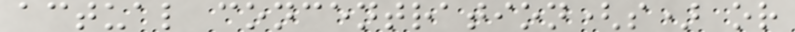actual concentration(s) or
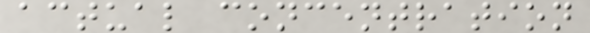actual concentration
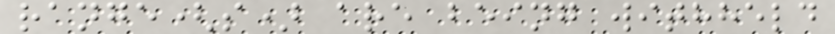range(s) are being withheld
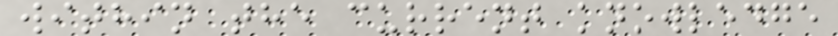within the current knowledge
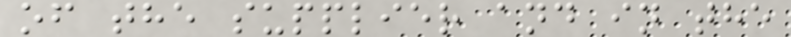of the supplier and in the
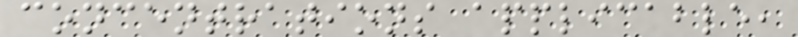concentrations applicable,
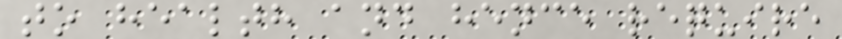to health and hence require
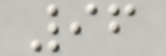96
